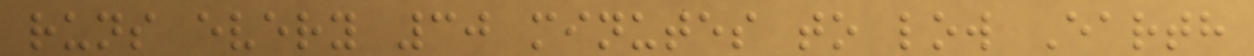runs every 30 minutes to low Earth
